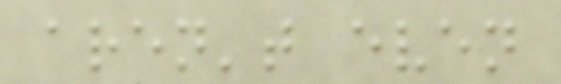aren't even
